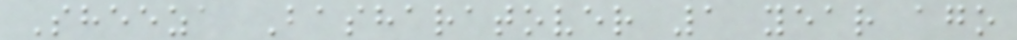Sheeza Basharatover 1 year ago
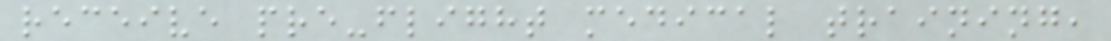receive pre-flight medical training,
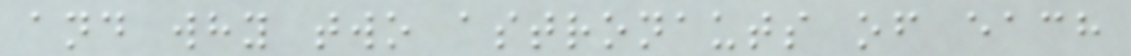and why two astronauts of each
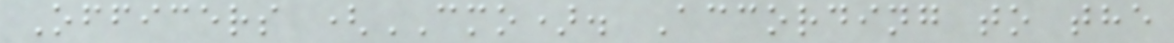Officers (CMO). According to the
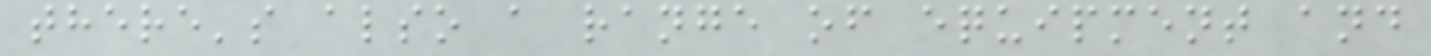there's also a range of equipment and
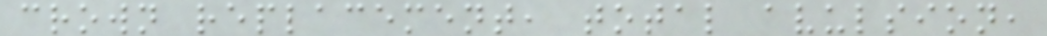crown replacement, total avulsion,
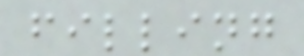filling
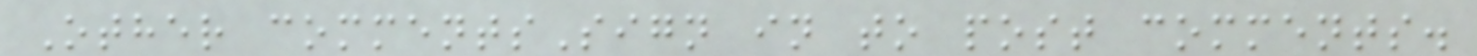Other commentsSign in to post comments.
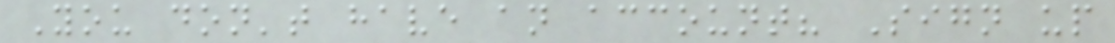You don't have an account? Sign up
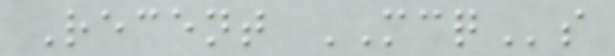Recent MCQs
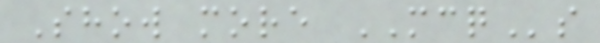Show more MCQs
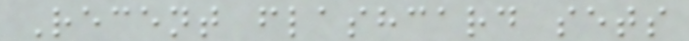Recent flashcard sets
